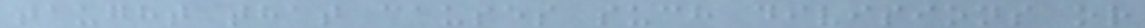taught that causes such divisions or
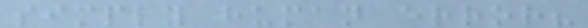simply human error?
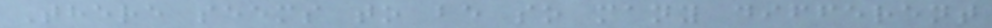There seems to be so many different
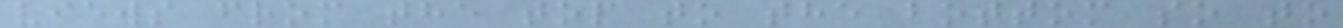views from the top to the bottom so to
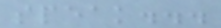speak...
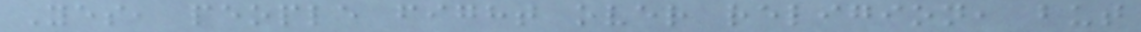Yes, people fight over religion, but
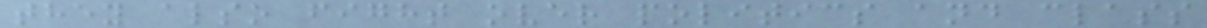they also fight over politics and class
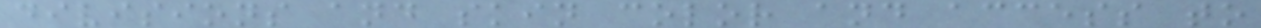divisions and skin color and access to
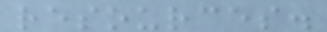resources.
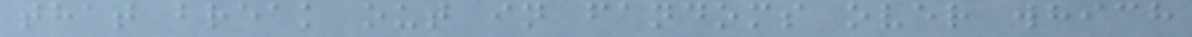that break out in fandoms over which
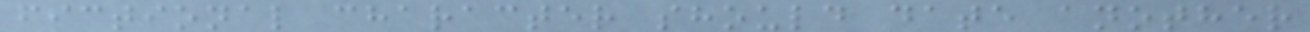fictional character should date another
